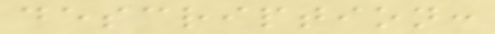description:
